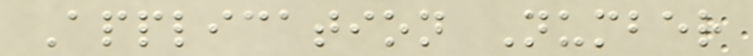Application Number
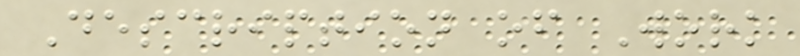Description of Work
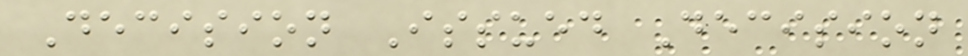Decision Issued Decision
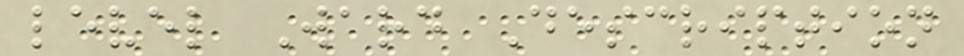level Ward Description
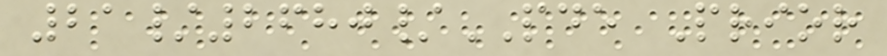21/2680/PDE Prior
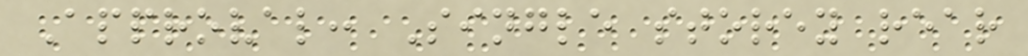Approval: Single storey rear
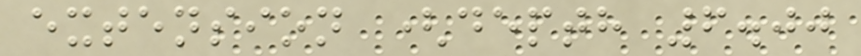extension (depth 6.00
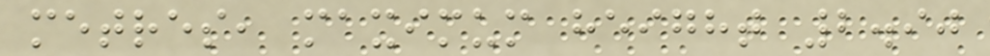metres, maximum height 2.90
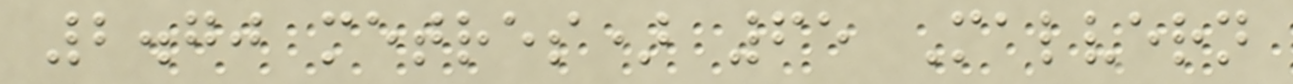2.70 metres) 65 Malvern
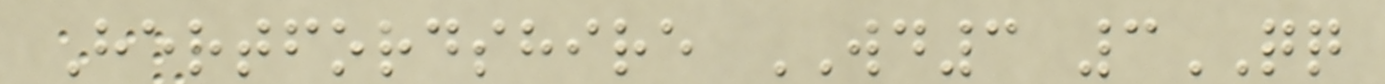Hertfordshire WD3 3QQ
